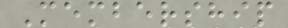Membership
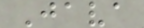Java
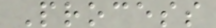Process
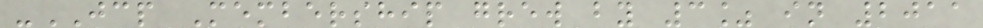-JCP Membership grew by 3% in 2011
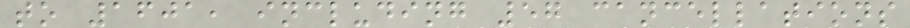to 1601, including 57 cancellations
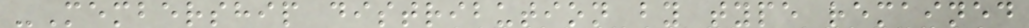-Membership distribution by type remained
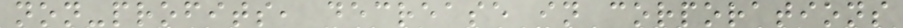non-profits, decrease in corporations
